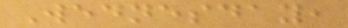Wednesday,
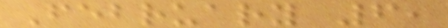February 6,
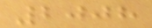2008
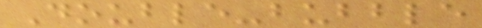Double-bubble
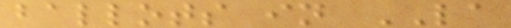ballots in LA
